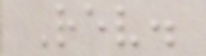Rev.
